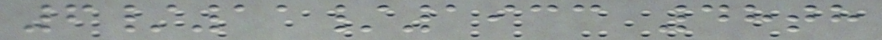6/11/1933 48th
